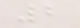2
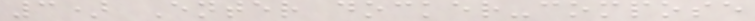3) Enter docker-compose
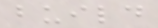build
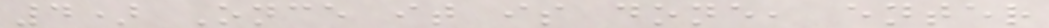4) Once it is done, enter
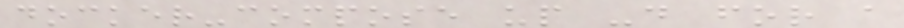docker-compose up -d for a
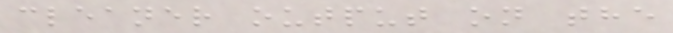cleaner output on the
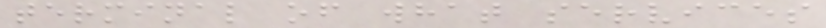terminal of what services
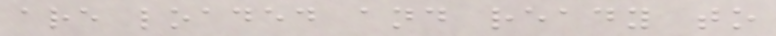are loaded and ready to
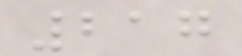217
